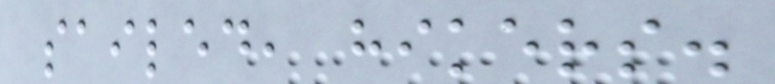sailed, hikers.
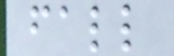fall
